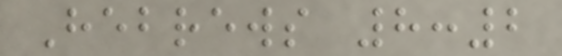Hebrews 8:2
